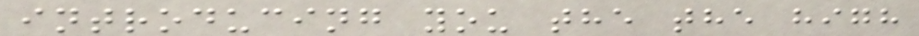introducing you the the high
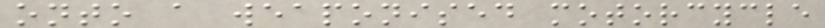onto a weaponised motorcycle
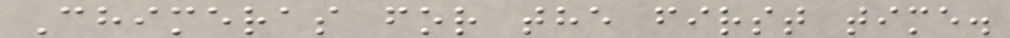Chimeras for the first time.
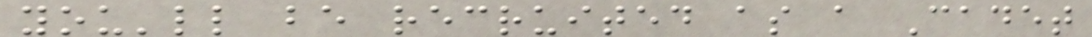you'll be recruited as a Cadet
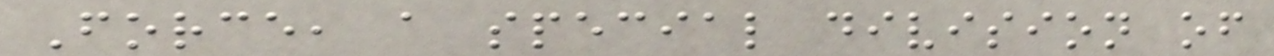Force, a special division of
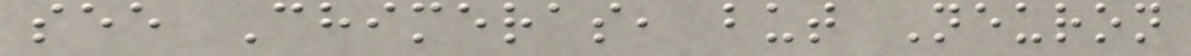see Chimeras, but Neuron
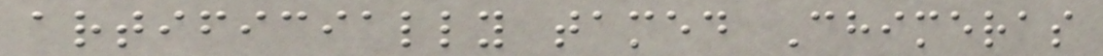artificially tamed Chimeras
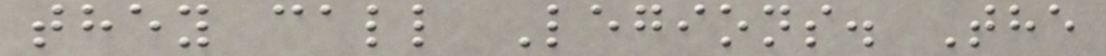they call Legions. The
